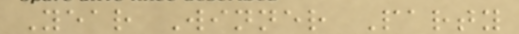Year Winner Party
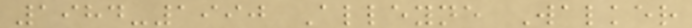1984-1990 Alleyne Walker
